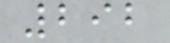292
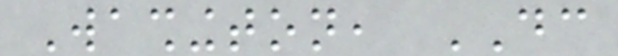Washington, DC
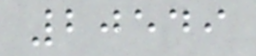20549
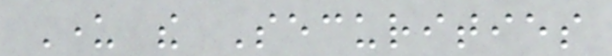Under the Securities
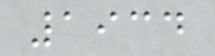1934
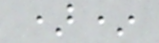)*
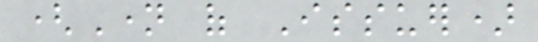(Name of Issuer)
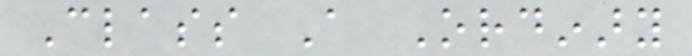Class A Ordinary
